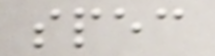spec
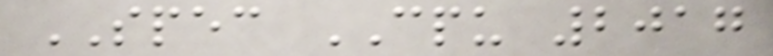SPEC CPU 2017
